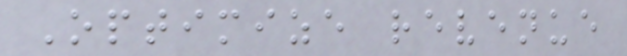Optimize revenue
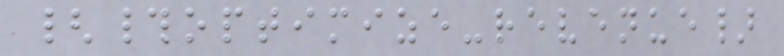{#optimize-revenue}
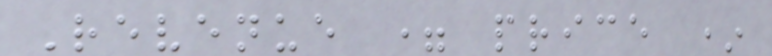Revenue = price *
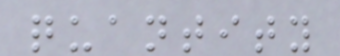quantity
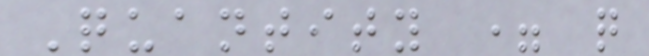Quantity = q
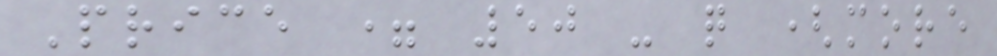Price = 50 - q (more
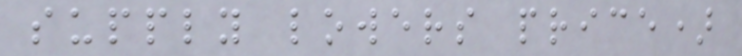supply lowers price)
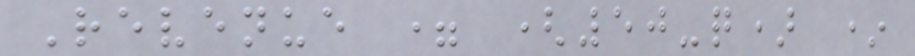Revenue = (50-q) *
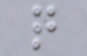q
